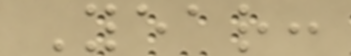Year:
